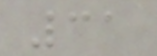31
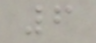6
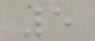5
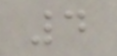4
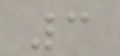3
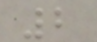2
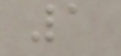1
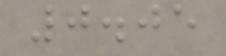0.05
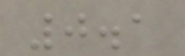0.1
